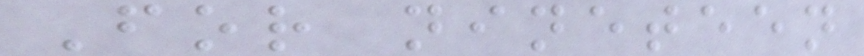For nineteen
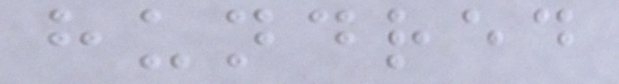hundred
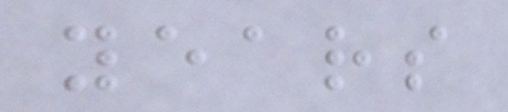years
